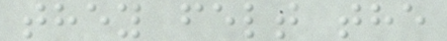they felt the
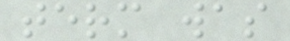term was
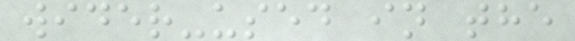wider-used in the
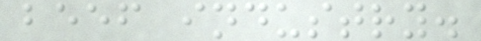beef industry.
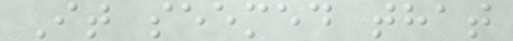It seemed that
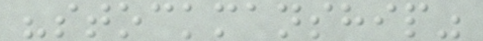"stockmanship"
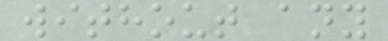without any
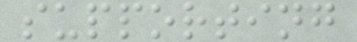supporting
